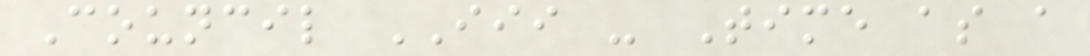Council III - Time as a
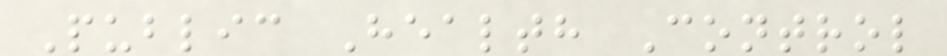Public Health Control
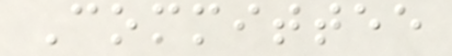Committee
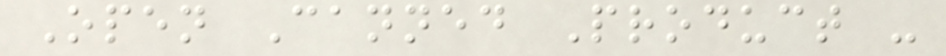Open Canned Product -
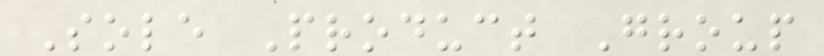Sole Product Group
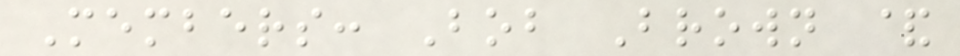Members: Bob Brown &
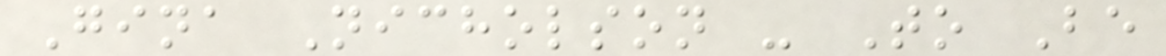Gina Nicholson - To Be
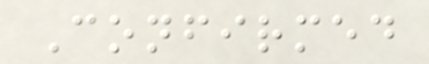Confirmed
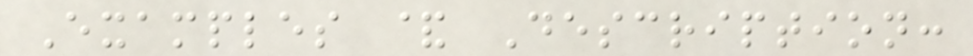Examples & Description:
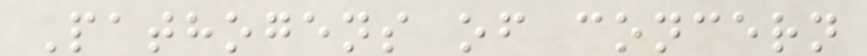Pathogens of concern
